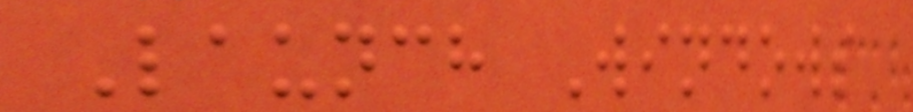Launch Windows
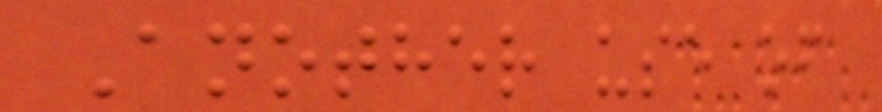Another use of
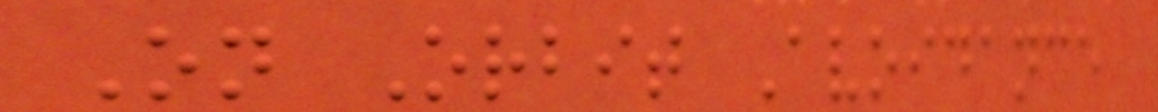On Orbit Avoidance
